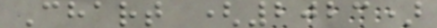Chart (2023)
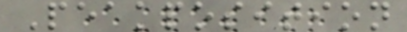Peakposition
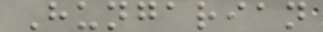Hungarian
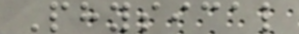Physical
